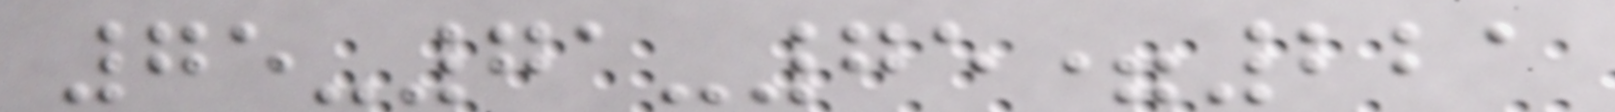75-71-75=221
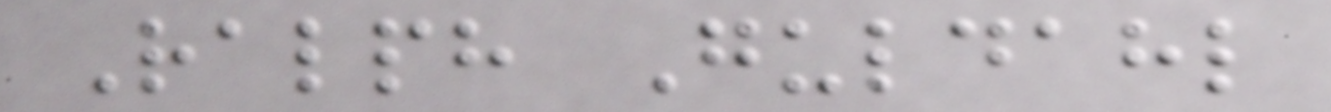Ralph Guldahl
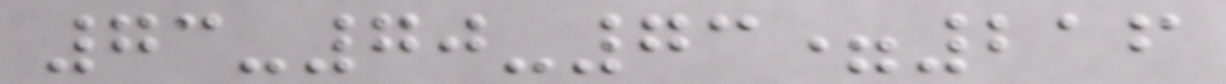73-70-73=216
